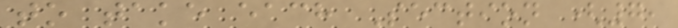to take each Section (7,
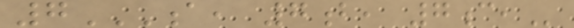7A, 7B, 7C,
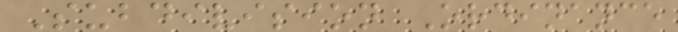Subdivision Ordinance
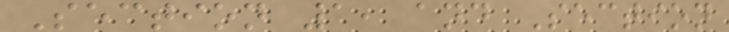Section 1, and Section
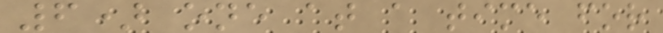6) one at a time for
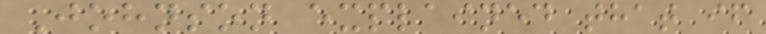Johnson explained that if
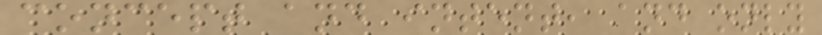concept and intent, and only
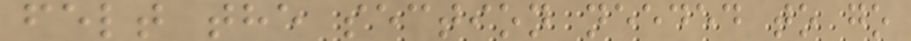felt the section needed to go
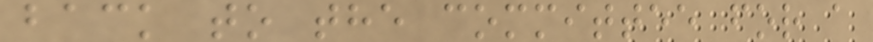back to the committee for a
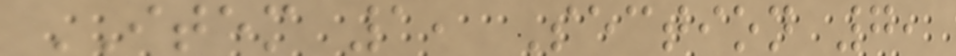ITEM 1, Section 7,
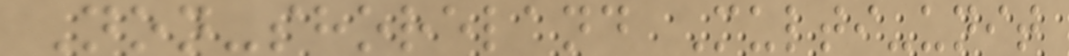Non-shoreland Multi-unit
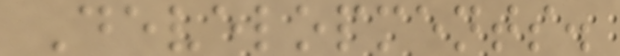Developments.
